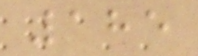185
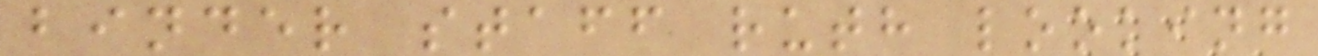binder staff ruth looking
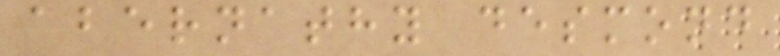abernathy desmond
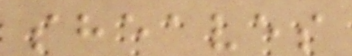sheaves
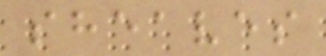sheaves
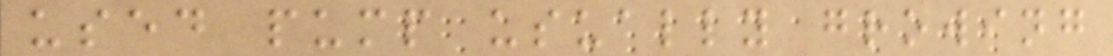used pump usually growing
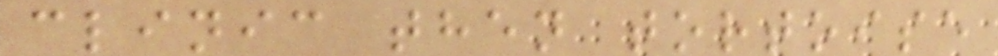clinic then tortoise
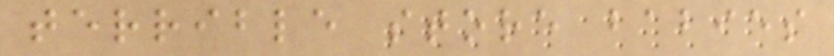terrible store babies
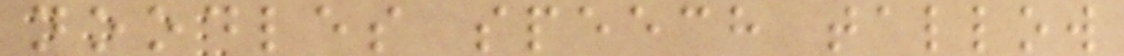noodles speech tallow
